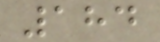184
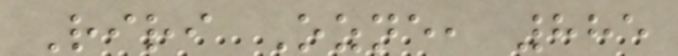Riri Ozne, 885
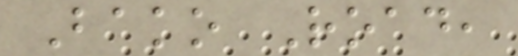Bako Road,
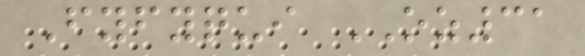Fyfyqui OZ31
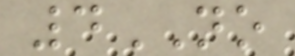4NO
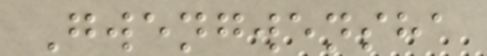Gwengwensha
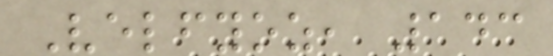Velfyoz, 143
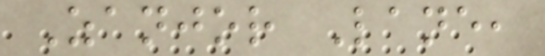Zanjor Lane,
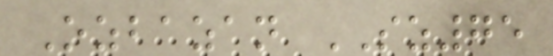Ozbazan SZ75
